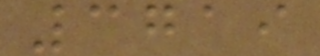3719
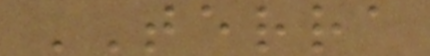TERRA
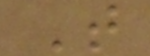T
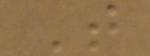T
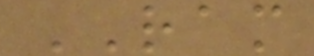RAM
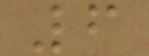6
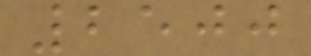2500
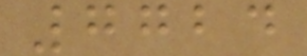7724
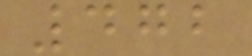472
